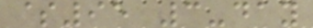$95 3-day
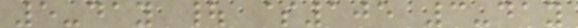5-day | $105 3-day
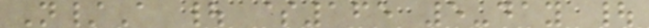N/A | $165 5-day |
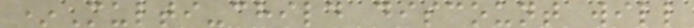*Multi-child discount will
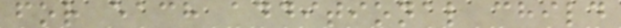for each additional child
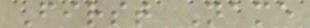First Name
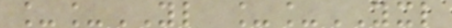__YL __YXL
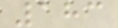183
